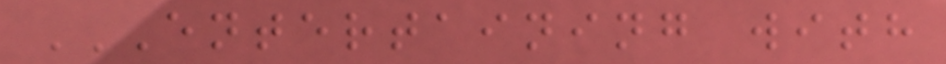ENTERTAINING WITH
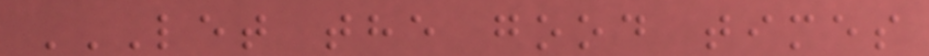LET THE GOOD TIMES
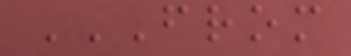FROM
